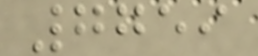7759
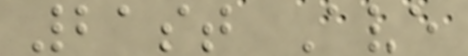21st Ave
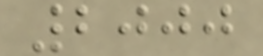2000
